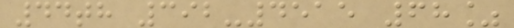44th 392-4515 68%
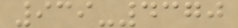939-4370
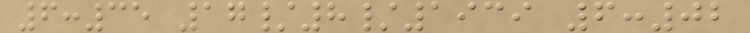6:35 17/8/1939 6:02
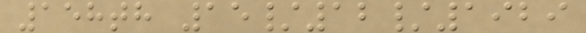158th 15/12/1929
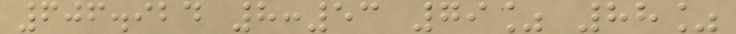606.924 8:53 79% 88%
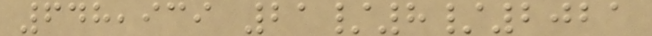648,939 21/8/2021
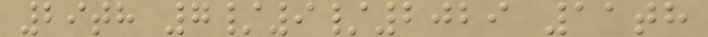29th 7/9/2029 11th
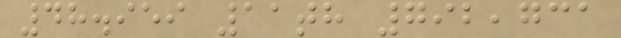48.959 11th 792,731
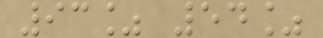93% 54%
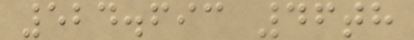524.693 46th
